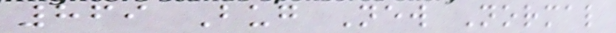869 Bug New Normal
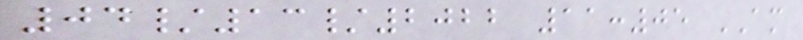04/13/2022 11:05 AM
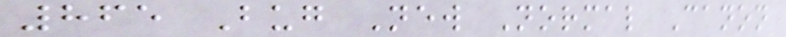865 Bug New Normal Canon
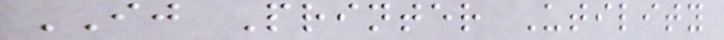IJ Printer Utility
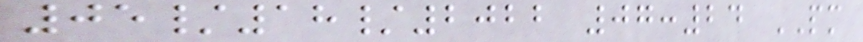05/18/2022 07:24 PM
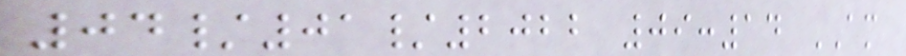04/01/2022 09:14 AM
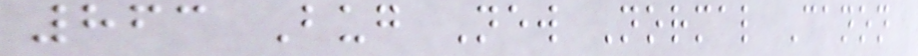863 Bug New Normal Canon
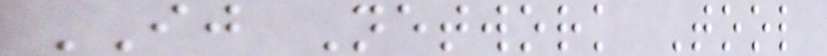IJ Network Tool
